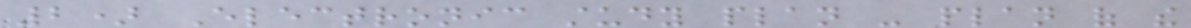2) Electronic study plan - plan of the
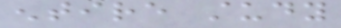entire study
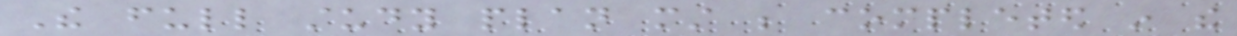The full study plan must be completed in the
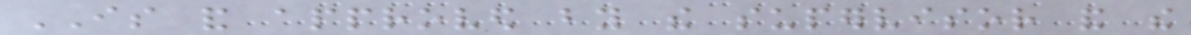IS and approved by the supervisor and the
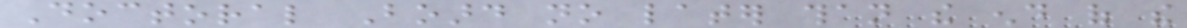Doctoral Board no later than the end of the
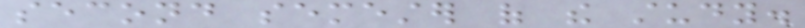second semester of the study.
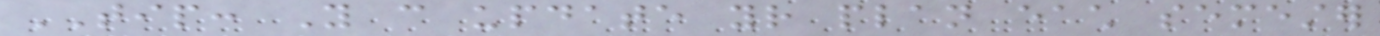TIP: You can update your plan each semester
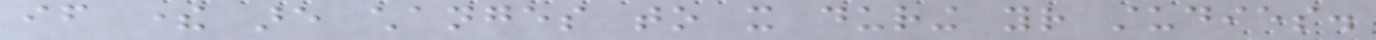if there are changes to it during your studies.
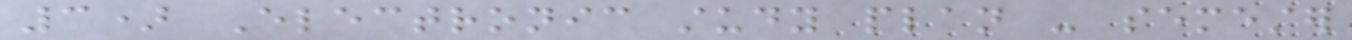3) Electronic study plan - semester
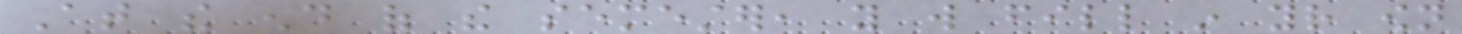At the end of the semester, you will fill in your own
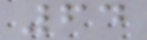64
